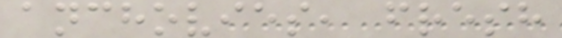anchovies, fresh
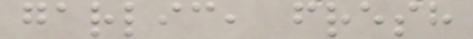garlic, fresh
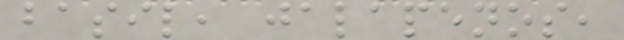basil, jalapenos,
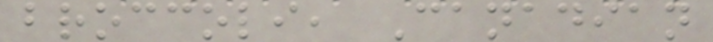broccoli, Canadian
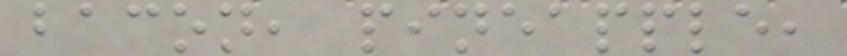bacon, pineapple,
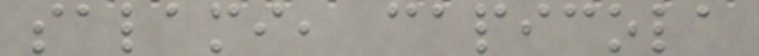salami, capicola
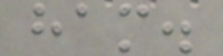ham.
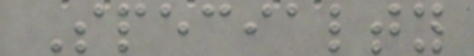Specialty
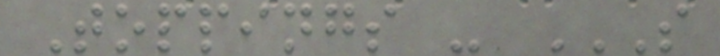Toppings - S
